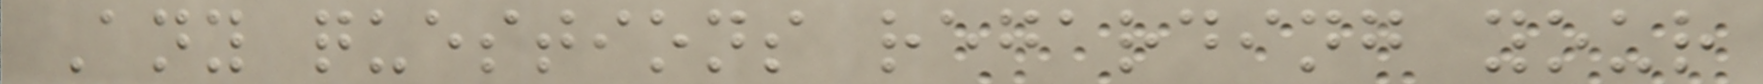Any questions regarding your
